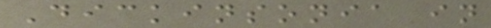Dickinsonia in
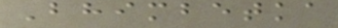Bhimbetka
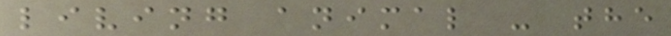living animal - the
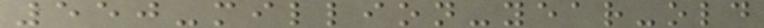550-million-year-old
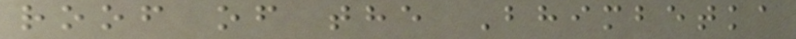roof of the Bhimbetka
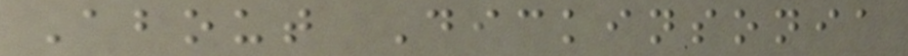About Dickinsonia
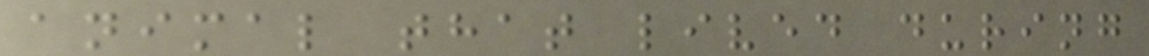animal that lived during
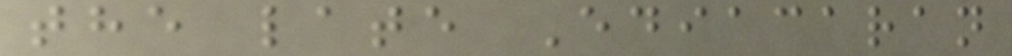the late Ediacaran
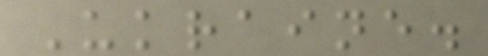Ukraine.
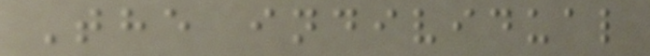The individual
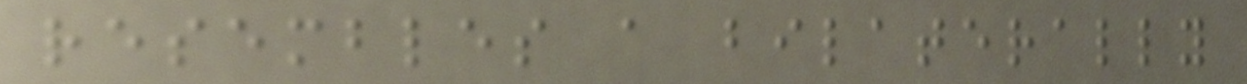resembles a bilaterally
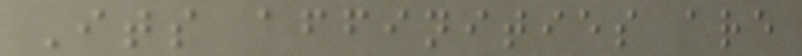Its affinities are
